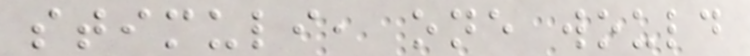stimuli, one would
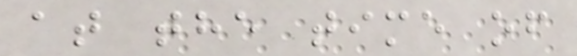at the time of
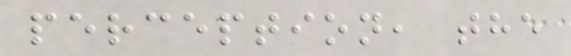perception, the
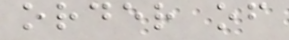order of
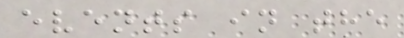events in the
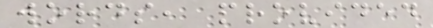words, provided
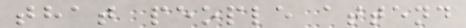that people attend
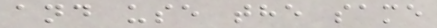and use the same
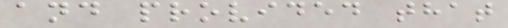and provided that
